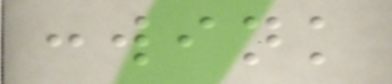:wink
